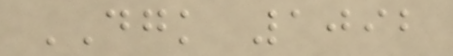DGK 1092
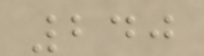240
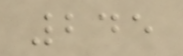245
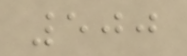500
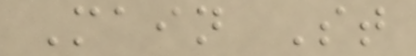Main St
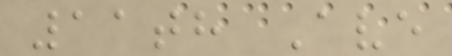11th Ave
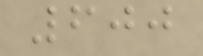600
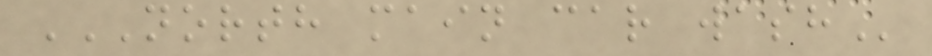NORTH MAIN CAR WASH
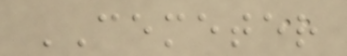CEMETER
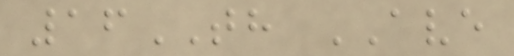16TH AVE
